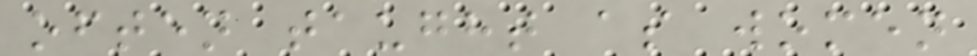often taught as women
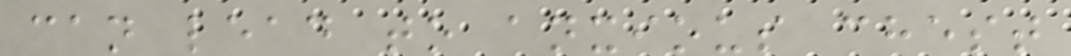can lead to anxious chest
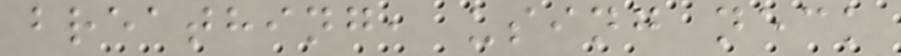breathing, using neck
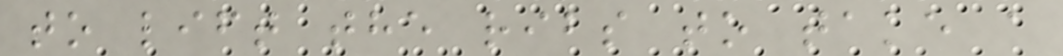to lift the ribs to take a
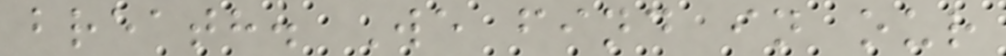breath. We find in our
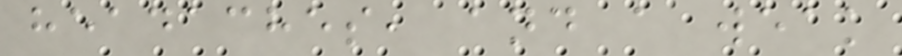headaches, and a weak
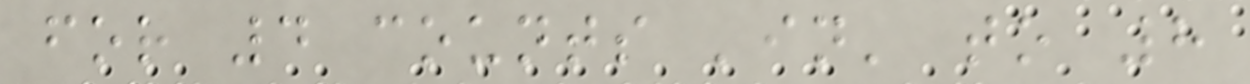for 4 counts 'in' to 8
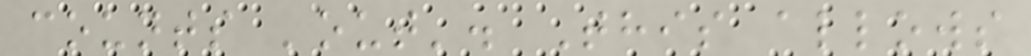counts 'out'. This allows
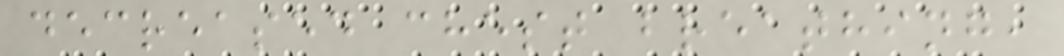decreased chest breathing,
